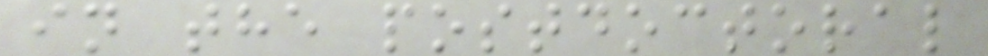in the postdoctoral
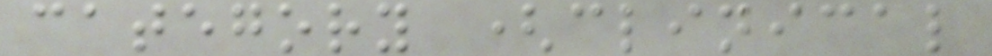category (clinical
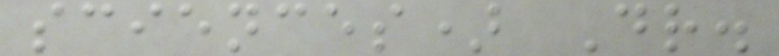sciences) Dr.
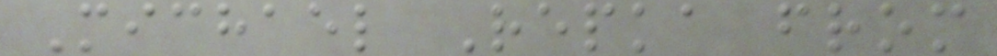Michael Repka from
